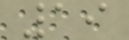19
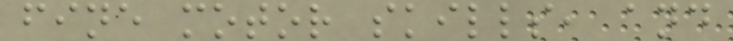fine motor skills, and
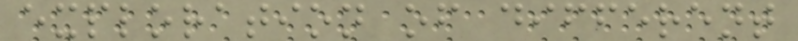exploration of different
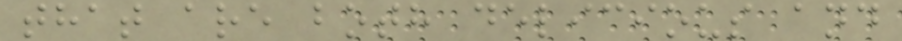that are both delicious and
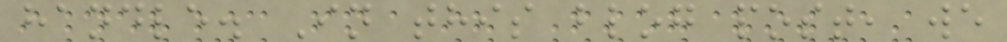handle. In this blog post, we
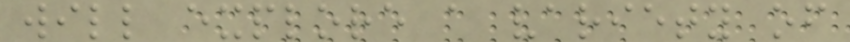will explore a variety of
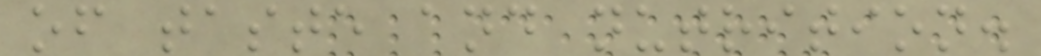of taste and nutrition.
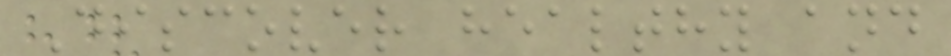Discover healthy and
